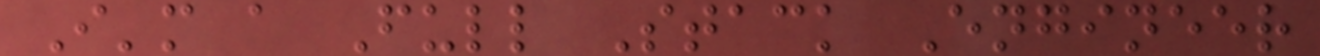I'm a Full Stack Engineer
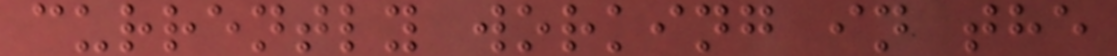currently working in the
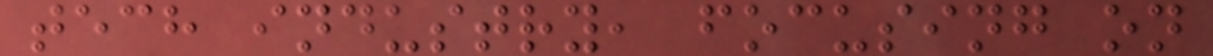tech industry, focusing on
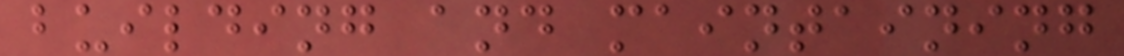building and maintaining
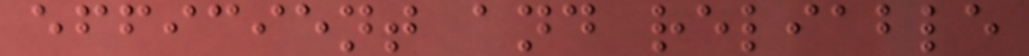efficient and reliable
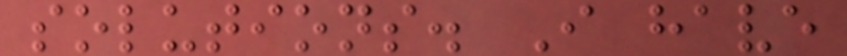solutions. I have
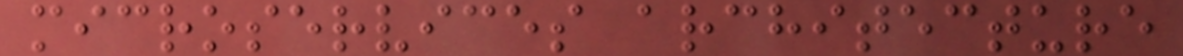microservices architecture
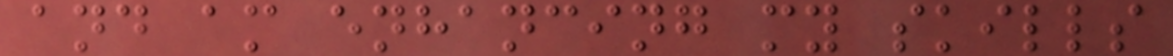and am enhancing my skills
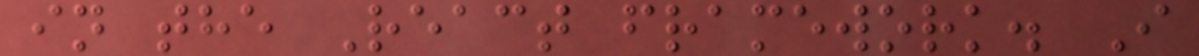in the React framework. I
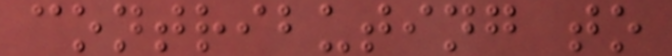contributing to
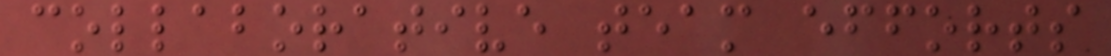collaborative team efforts
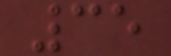35
